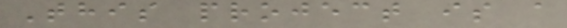This project is a
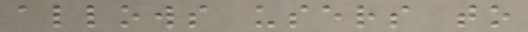allows users to
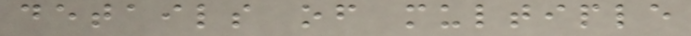details of multiple
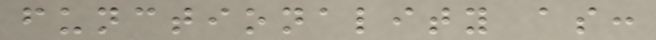functionality as:
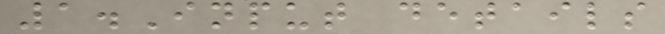1.Input details
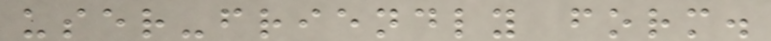user-friendly form.
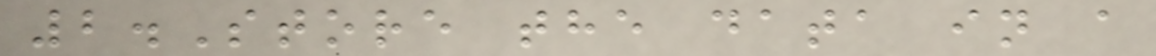2.Store the data in a
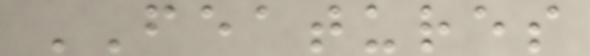FEATURES
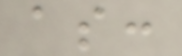as:
